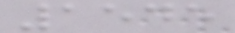1545
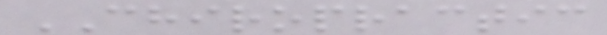CHIROPRACTIC
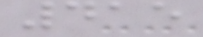415
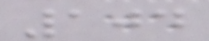104
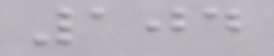104
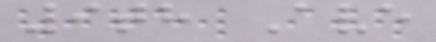9th Ave
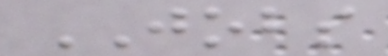JOBS
